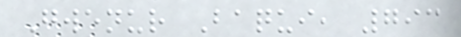Gwenur Baqui, 793
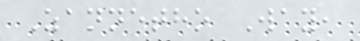Zannetho Way,
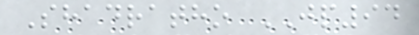Shadratho JP94
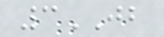3JB
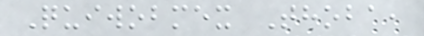Quiwobmex Thoba,
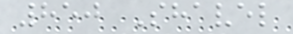850 Shavel
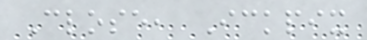Close, Ickpix
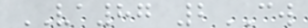VA87 2CW
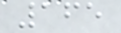165
